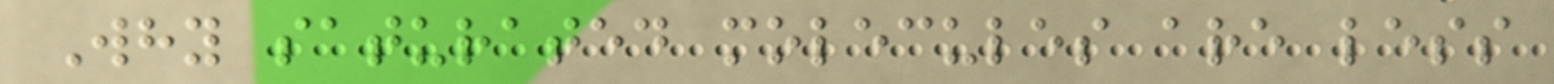Why saturated molecules are less
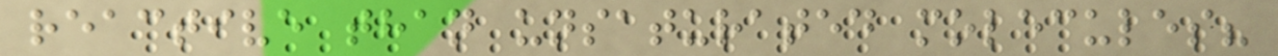reactive than unsaturated molecules?
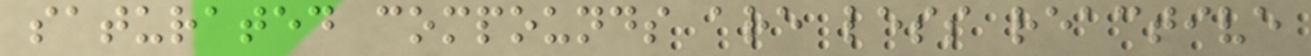saturated compounds are less reactive
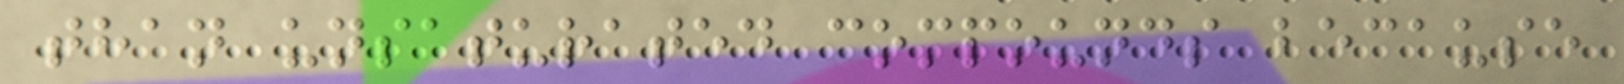than unsaturated compounds because
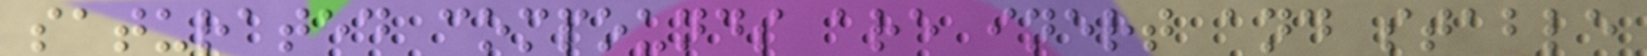saturated compounds are inert and stable
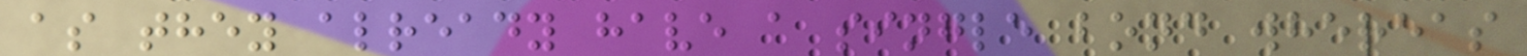as they already have a single bond whereas
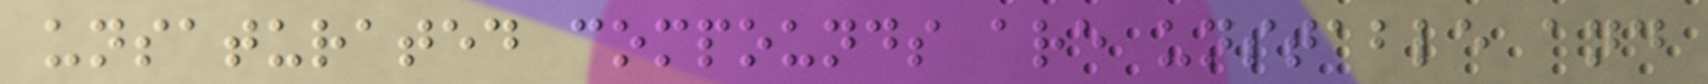unsaturated compounds are unstable and
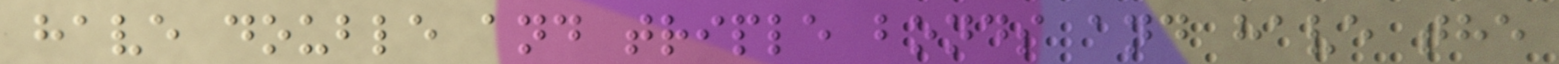have double and triple bonds and have the
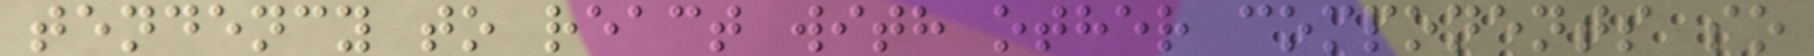tendency to react with other components so
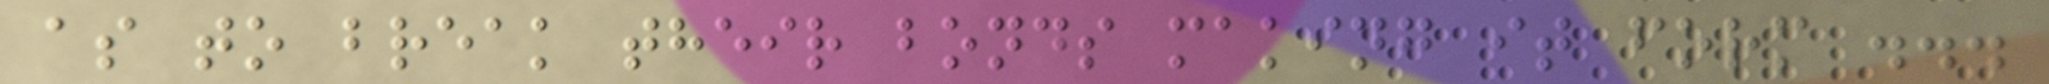as to break their bonds making it form ...
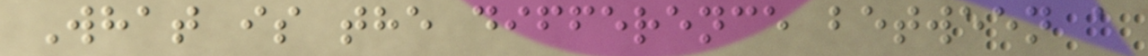What is the difference between a
